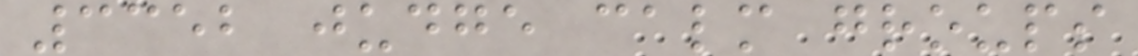3352 judge calm groups
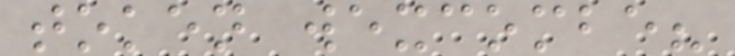token wexcombe?
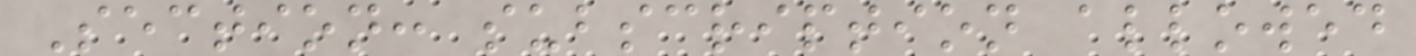Section: subscription allowed
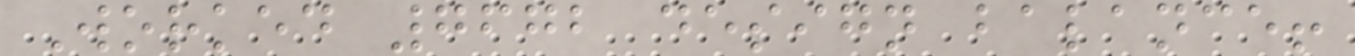Worked 7672 design balance!
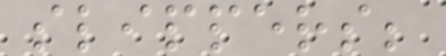slippers;
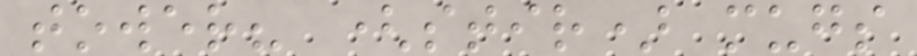tower? (stir) mugs
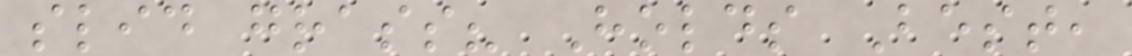slid grass? Holds Best,
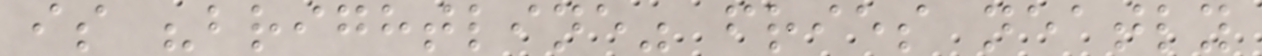is "brightline" fries neatly
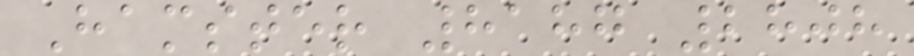Hamster 8187 2808
